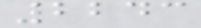2243
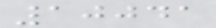10041
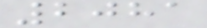2081
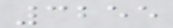3255
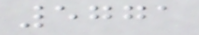5771
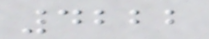4222
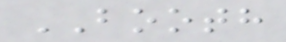BOOTH
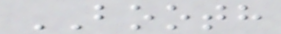BOOTH
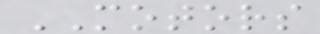MOTORS
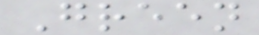Green
